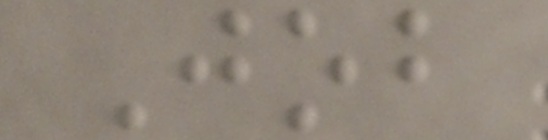Job
